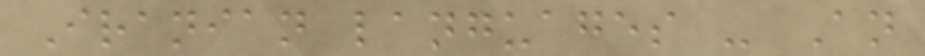Iranian languages - An
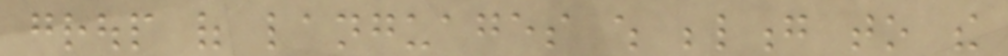group of languages which belong to the
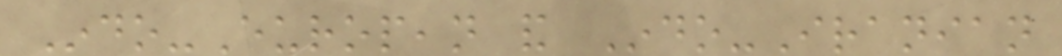Indo-European and Indo-Iranian
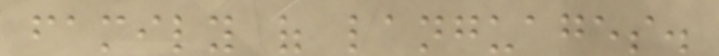family of languages.
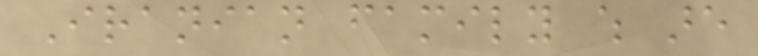Iranian family which are
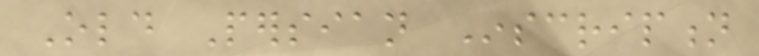Old Persian Inscription
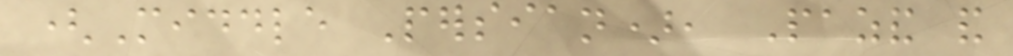(Middle Persian), Pazand and
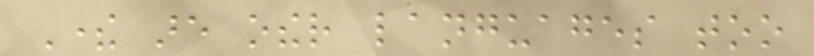There are other languages too
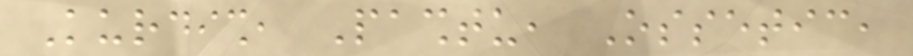Kurdish, Pashtu, Ossetic,
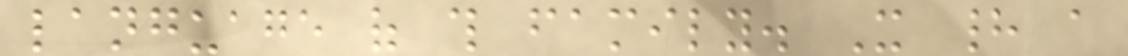language of this family. It had a
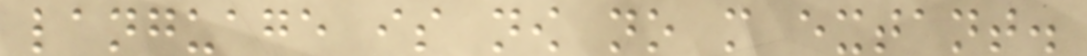language is now no more extant.
